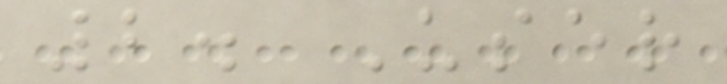2. User
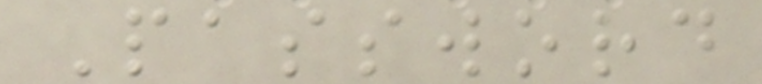Password
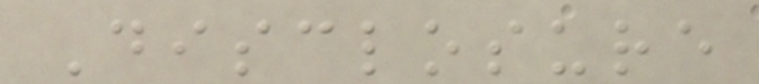Disclosure
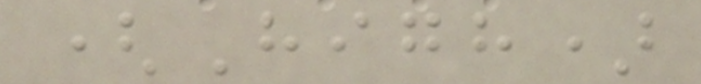(High)
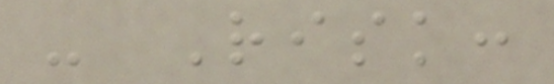- Risk:
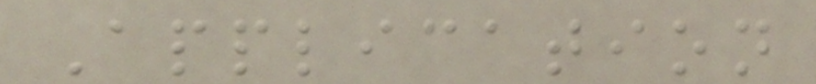Application
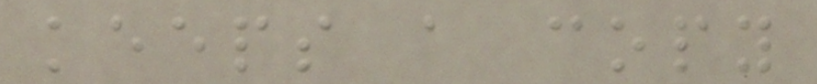keeps a copy
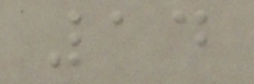14
